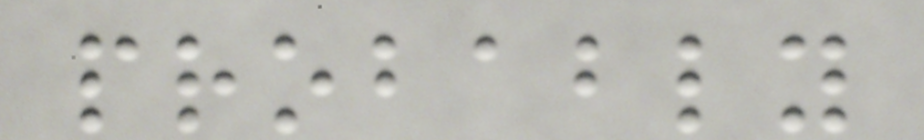probably
